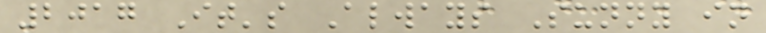2017 It's Always Sunny in
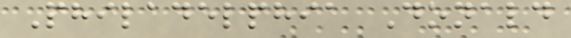Philadelphia Donald
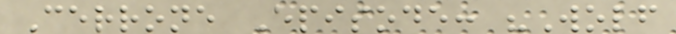Cerrone Episode: "Wolf
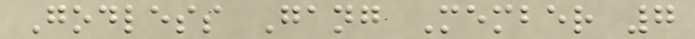Godless Gang Member 7
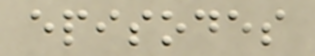episodes
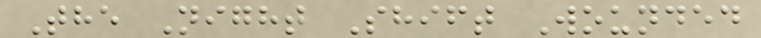The Night Shift Wounded
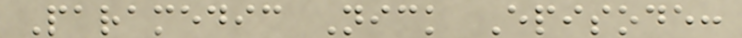Paramedic Nick Episode:
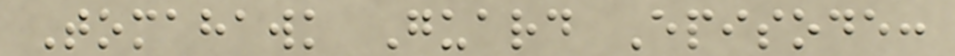Tomahawk Guard Episode:
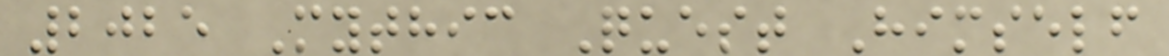2025 Mythic Quest Himself
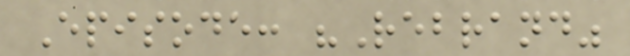Episode: "Rebrand"
